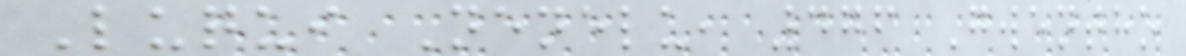Luqui Nenelu, 476 Gwentho
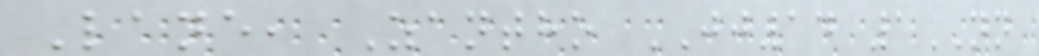Lane, Zantho JJ14 1NN
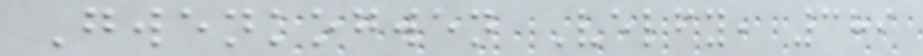Gwenkogwen Velfy, 389
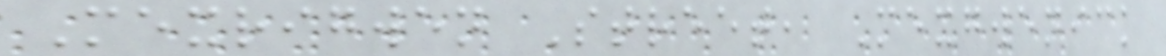Mexrigwen Street, Mexgwenick
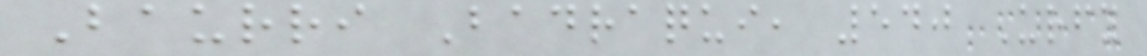Baurri Badraqui, 540 Urfy
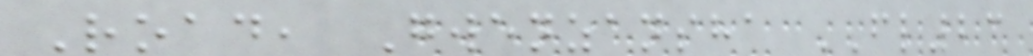Road, Gwenzansha FL23
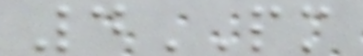4PM
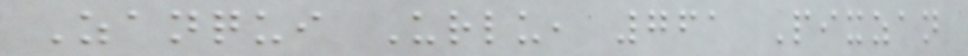Zanqui Urlu, 761 Pixzan
